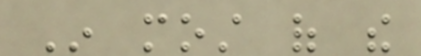In most of the
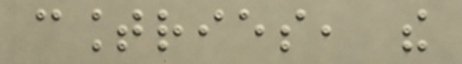countries, the
